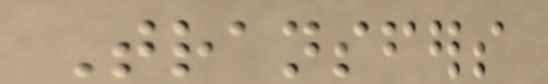Transfers
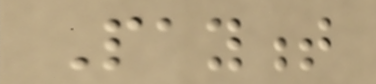Payment
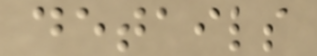details
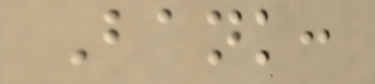Bank:
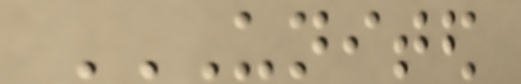UNITED
